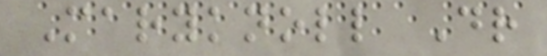Maryknoll Dr
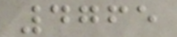4765
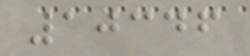10346
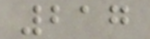217
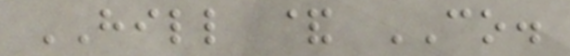HILL & CO.
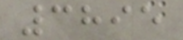3895
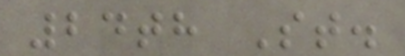24th St.
